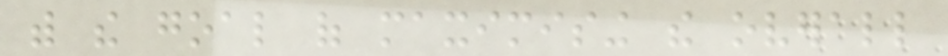with the goal of maximising the overall
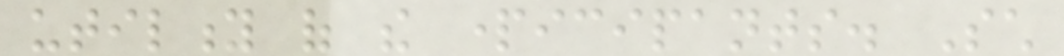utility of the participants. Such
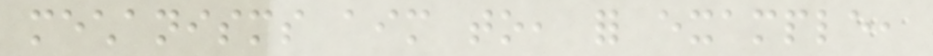mechanisms aim to, for example,
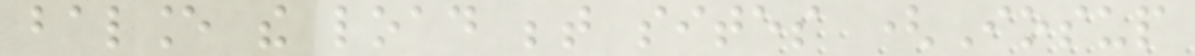balance the load between sites (Iosup
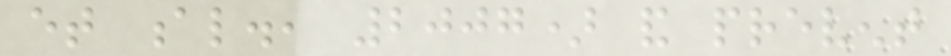et al., 2007) and prevent
